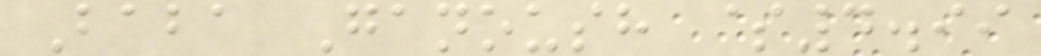Baba Ganoush $4.99
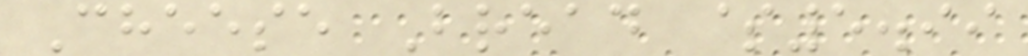Cheese Bread $5.99
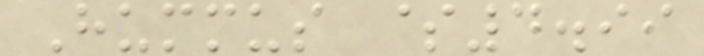Hummus $4.99
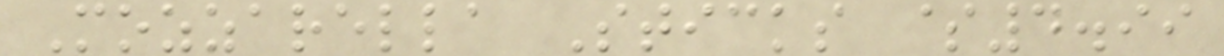Mozzarella Sticks $4.99
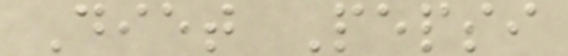Diet Pepsi
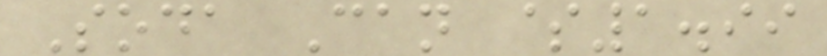Soda Can $1.99
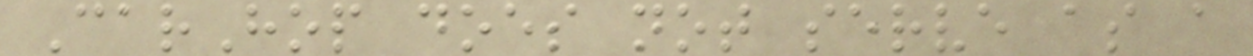CarHop does not serve as a
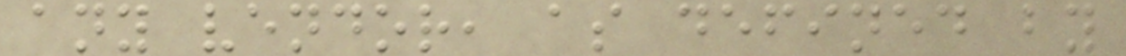any vendor, as defined by
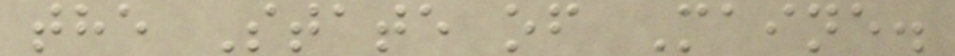the State of Maine.
